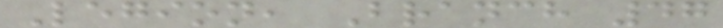Legion, Branch 47
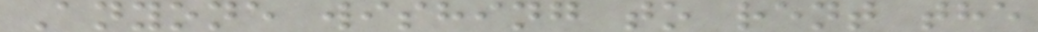Anyone wishing to rent the
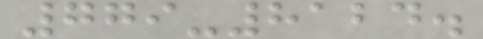779-8124.
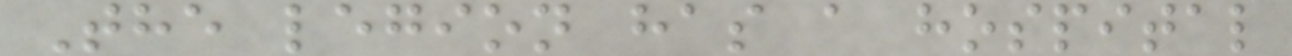The legion has a hospital
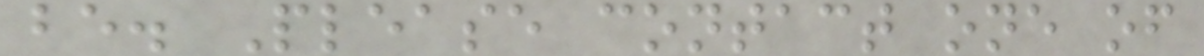be. Please contact one of
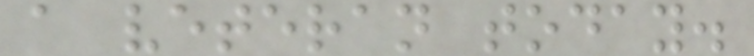a veteran today.
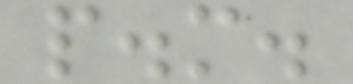p.m.
